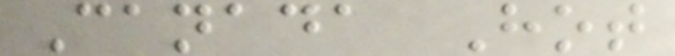Canada Hot
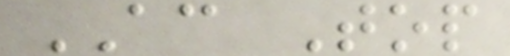AC Top
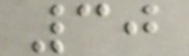30
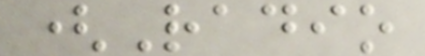(Radio
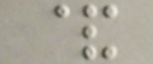&
